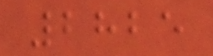2825
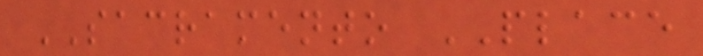SACRAMENTO PLACE
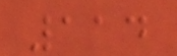114
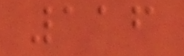116
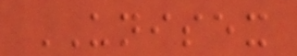UNISEX
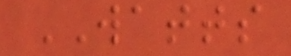WATTS
